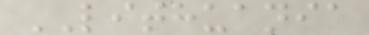LITHUANIA
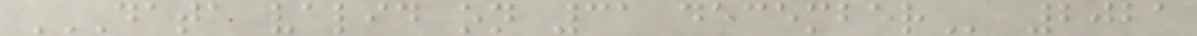DATA VALID ON 31 DECEMBER 2021
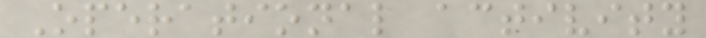Operational activity
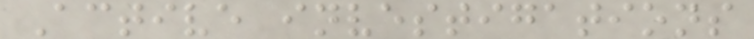Active investigations
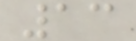13
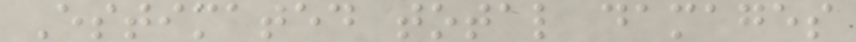Estimated total damages
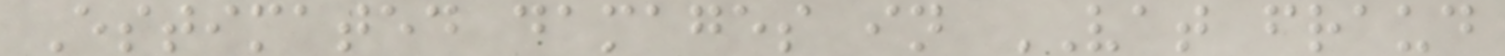Estimated damages in VAT fraud
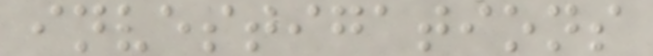investigations
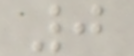0
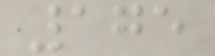175
